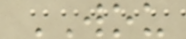WOU
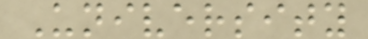University
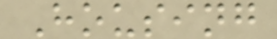Housing
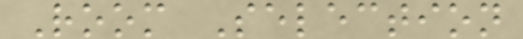Room Selection
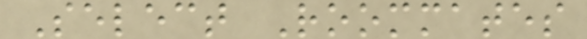Select Roommates
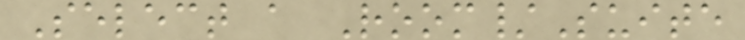Select a Room/Suite
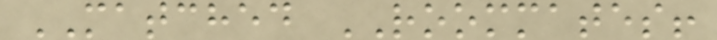MATCHED ROOMMATES!
